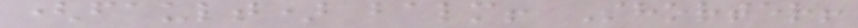(fault) balm! Shorter!
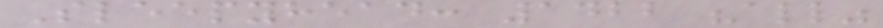Sleepyhead: 1422 "all"
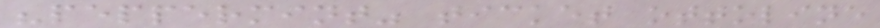"peppermint" ticket ottoline
